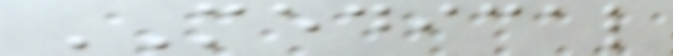MEDICAL
